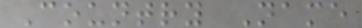Country Name
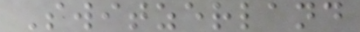Switzerland
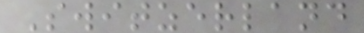Switzerland
